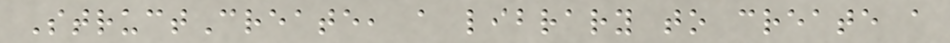StructCreate, a library to create a
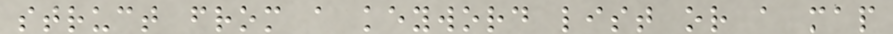struct from a keyword list or a map
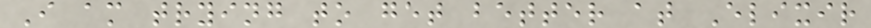I am trying to get better at Elixir
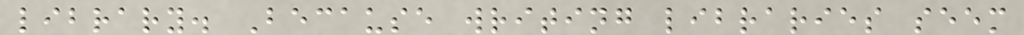library. Because writing libraries seem
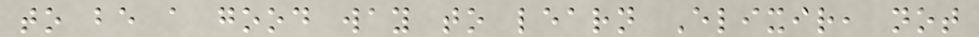to be a good way to learn Elixir, not
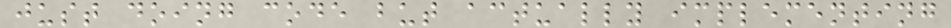just doing code but actually implementing
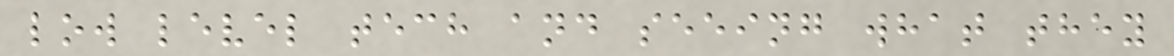low level tech and seeing what they
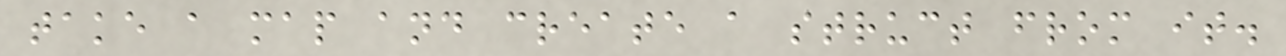take a map and create a struct from it.
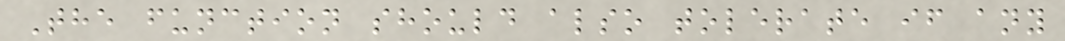The function should also tolerate if any
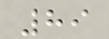89
